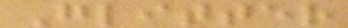Glitter
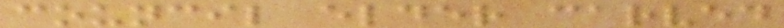council elder carved
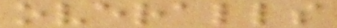overalls
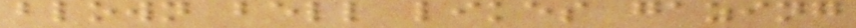blown bell likes gazing
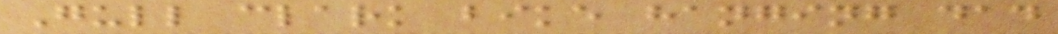Gull clark bike hanging dad
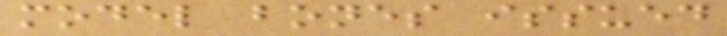model bones issued
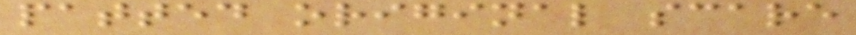patted original scare
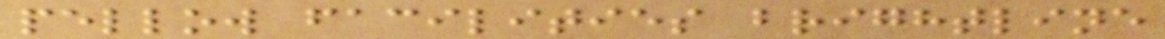pellow facilities brightline
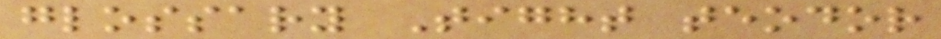glossary Tight teodor
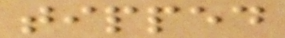tipped
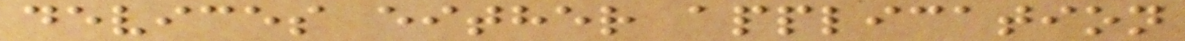devices either application
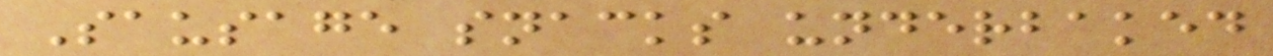Sausage snacks underbaked
